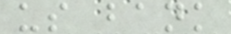us bank
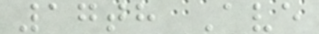17th Ave
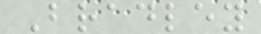Bradley
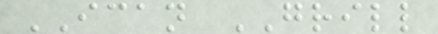ICAN GRILL
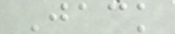Jack
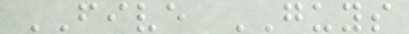FIVE GUYS
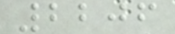2206
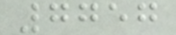7757
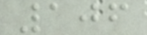106
